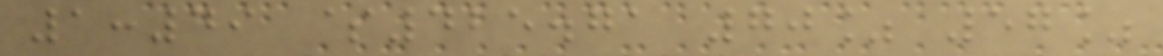1:49 $425.71 70% 57%
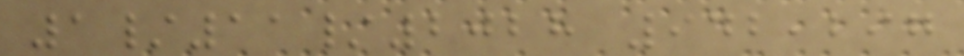1/11/2028 942,297
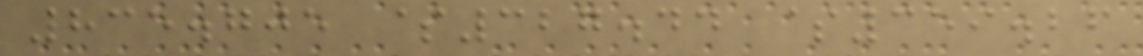835.705 $327.44 $359.26
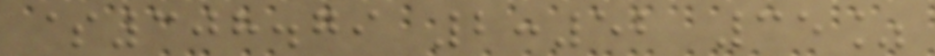$308.79 2:52 35%
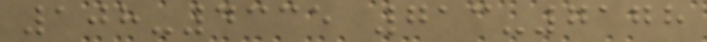108-4335 713-7178
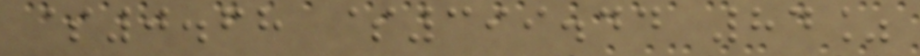$0.68 $399.44 84%
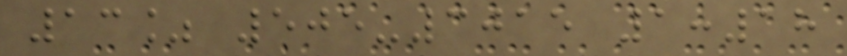13% 505-3015 1:18
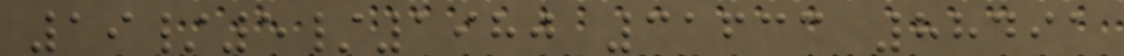19/5/1980 31633 88491
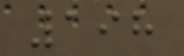198
